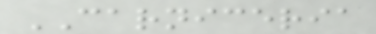CARNICERIA
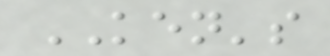KEN's
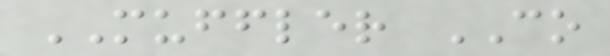MUFFLER CO
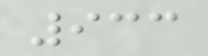933
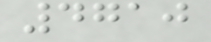4710
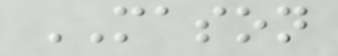MASON
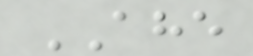AHE
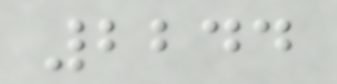2244
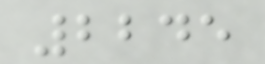2245
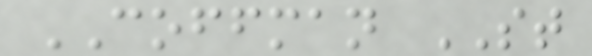COFFMAN ST
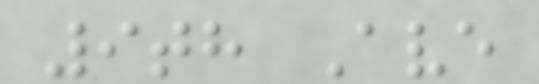9th Ave
